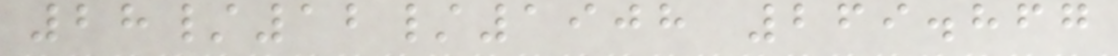28/12/1908 269.867
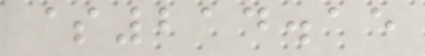$214.15
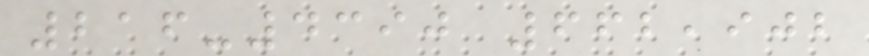216-4390 662,902
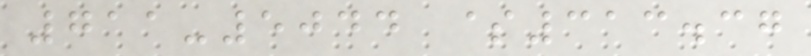711-5044 $313.37
